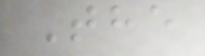The
